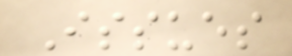Issues
